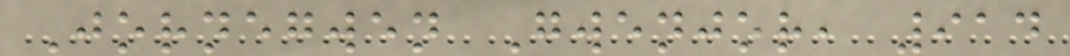Jornegwen Gwenjor, 914
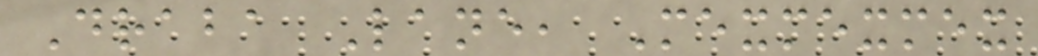Draba Lane, Mexmexmex
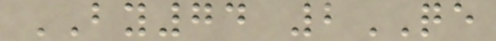BY74 2QE
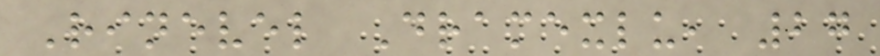Rinevel Dramexlu, 27
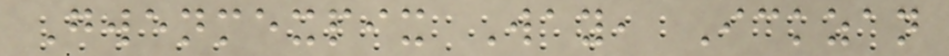Gwenmexpix Way, Ickzan
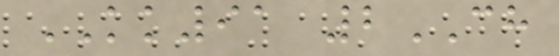KK91 2CH
